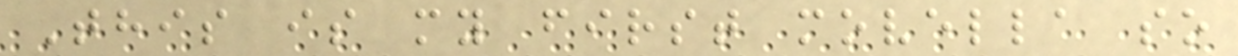This is my first movella so
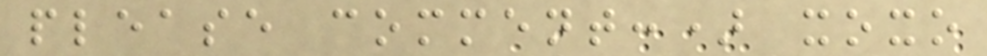please comment:) xoxo
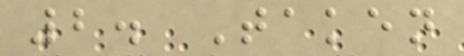2. Taken
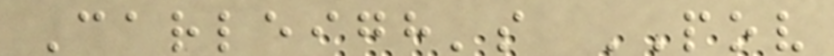Carleigh's POV
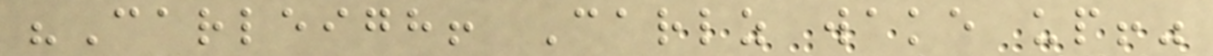"Carleigh! Carlz wake up!"
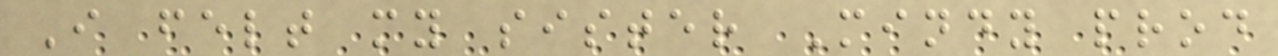I felt my sister Mindy prod
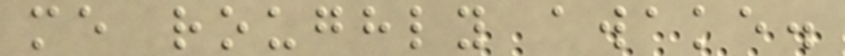me roughly awake.
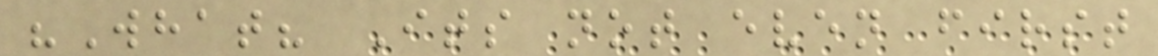"What? Its not even first
